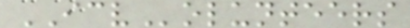ICVolunteers
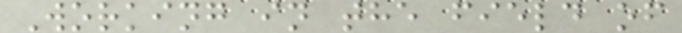Working in the field of
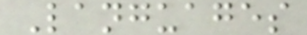Languages
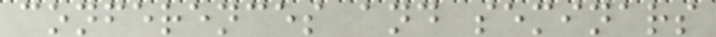conferences and seminars
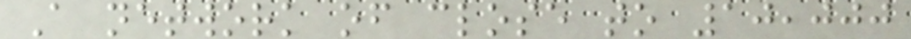A network of close to 10,000
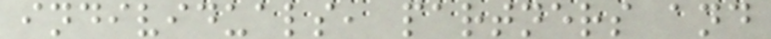individuals, partners and
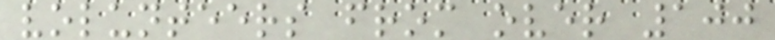volunteers from over 100
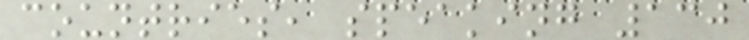countries, speaking 130
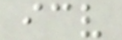icv
